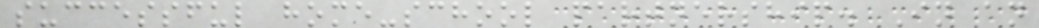successful home-school partnership. In an
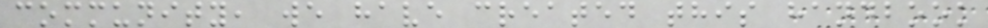community, we have created this handbook
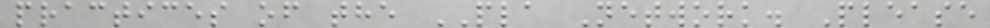practices of the PLA Network. Please
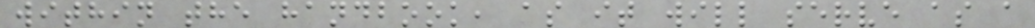within the handbook, as it will serve as a
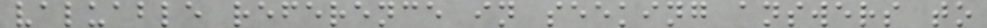valuable reference in seeking answers to
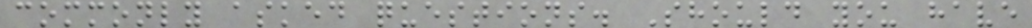commonly asked questions. Should you have
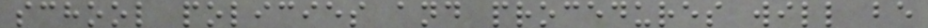school policies and procedures will be
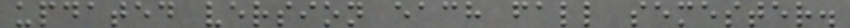updated version each fall semester.
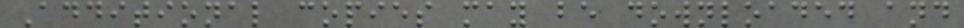Additional copies may be downloaded and
